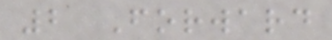2 Forward
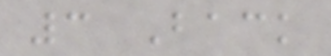3 Back
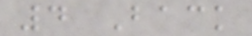4 Back
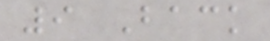9 Back
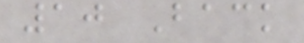10 Back
